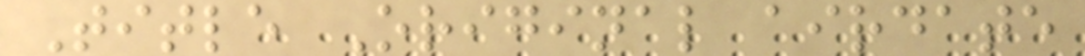Title Original airdate
